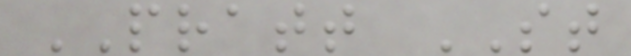PRATT ST
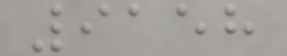9158
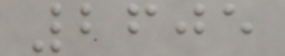2605
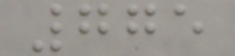775
